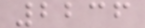2236
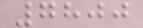7800
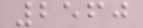2560
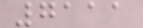7111
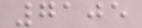7105
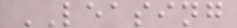LEASING
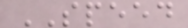SPEED
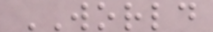WORLD
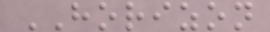HORIZON
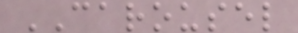CAROUSEL
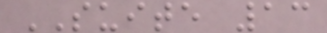SUITE 13
